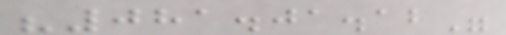"081.01.12"
